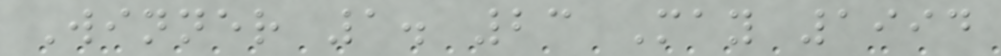Winner 1. 23 May 1994
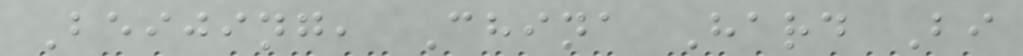Beijing, China Hard Bi
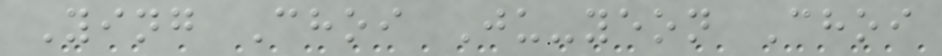Ying Choi Ju-yeon Choi
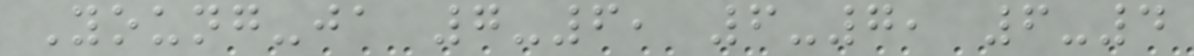Young-ja 7-6, 6-7, 6-4
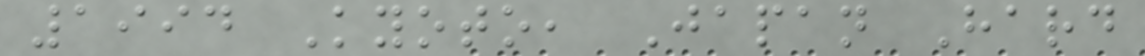1994 Kyoto, Japan Hard
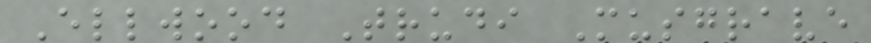Ellwood Trudi Musgrave
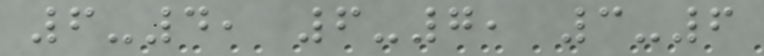6-4, 6-7, 3-6
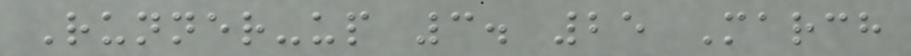Runner-up 3. 25 March
